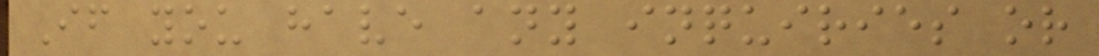If you have any inquiries or
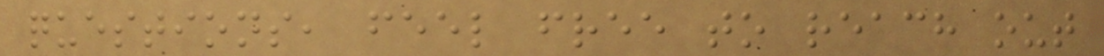questions, feel free to reach out
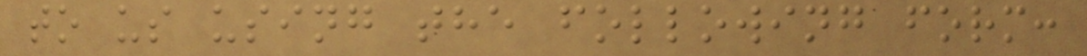to us using the following form:
